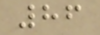86
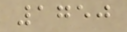1750
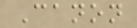Canon
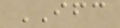IFC
